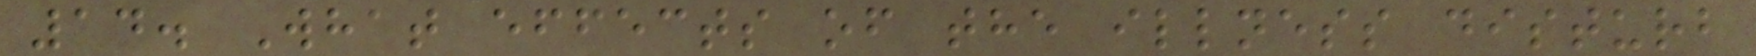14. What effects of the illness disturb
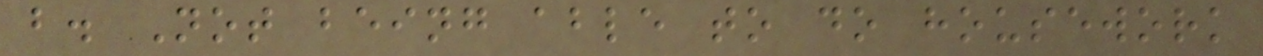b. Not being able to do housework
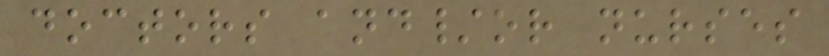doctors and/or nurses
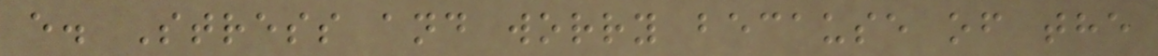e. Stress and worry because of the
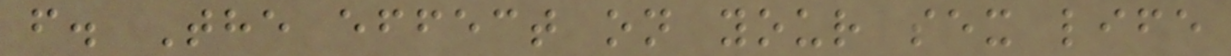f. The effect on your sex life
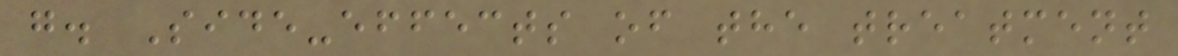g. Side-effects of the treatment
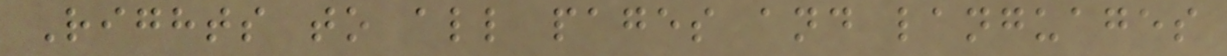Rights to all pages and languages
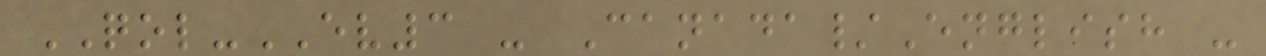QOL-EV3 - Canada/English -
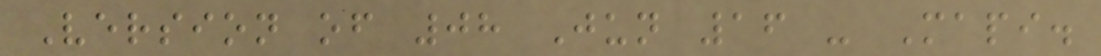Version of 08 Jun 16 - Mapi.
